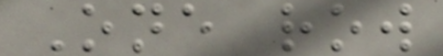One row
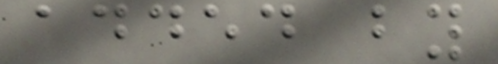added by
